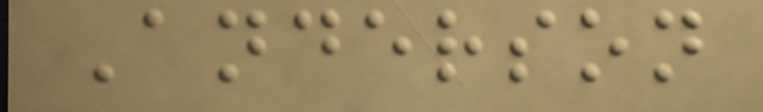Anderson
